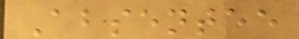Absentee
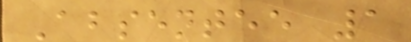Absentee 1
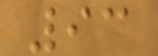93
